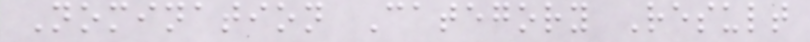Nomination Category Result
